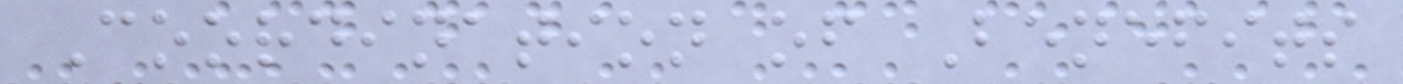Coordination of Benefits
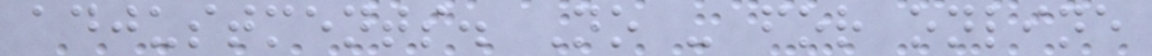adjustments. No - for online
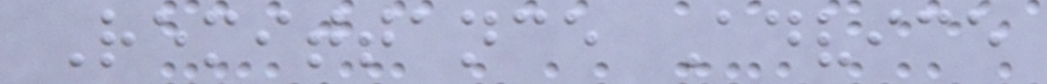Remittance Advice
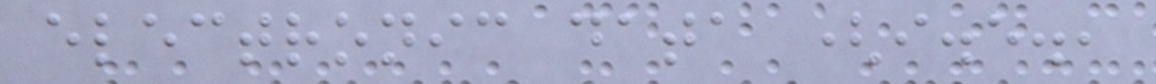electronic data (i.e.,
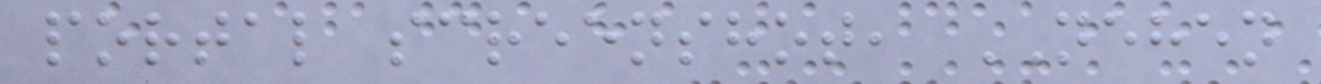portal screenshot, NEHEN
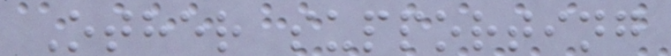Other supporting
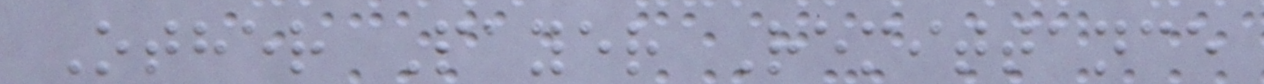Other Payer Remittance
